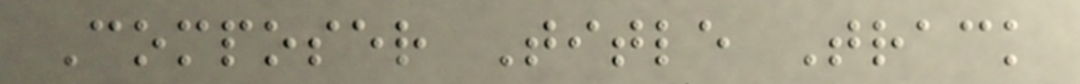Composer Title Track
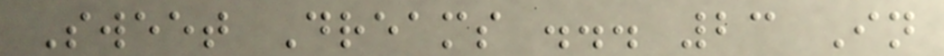Sweet Dreams ... 23 In
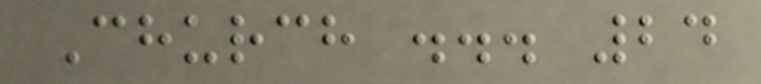Church ... 24
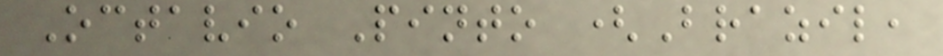Octavio Pinto (Brazil,
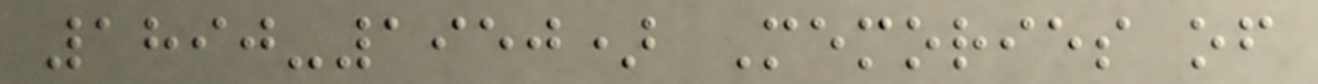1890-1950) Memories of
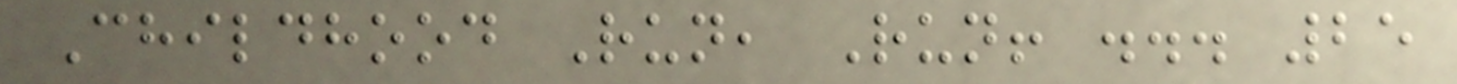Childhood Run, Run! ... 25
